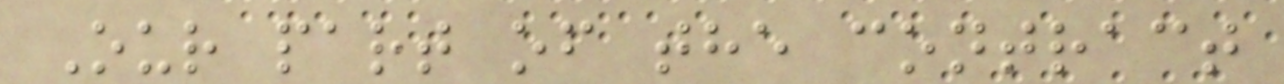Our part of the contract
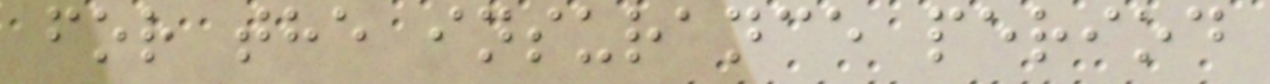for the insurance period
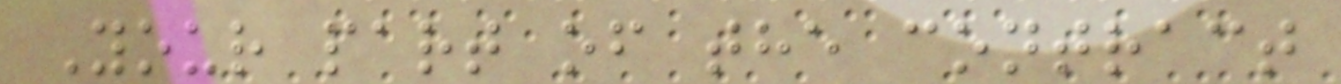Your part of the contract
